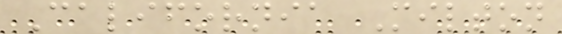California Milton
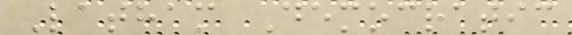Latham Democratic
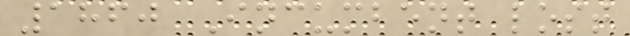1860 Incumbent lost
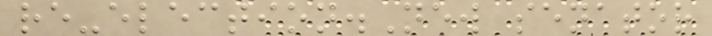re-election.New senator
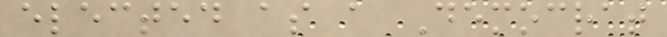elected as a Democrat
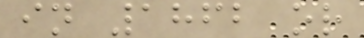in 1862 or
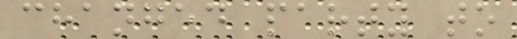changed party to
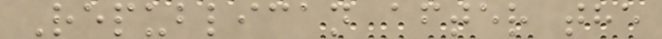Republican after the
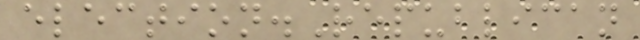election.Republican
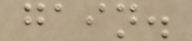gain.
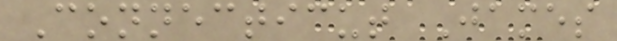Connecticut James
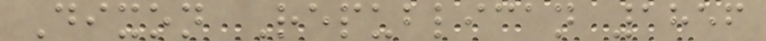Dixon Republican 1856
